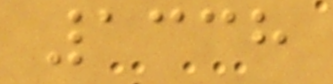1338
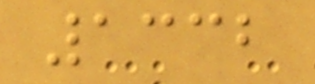1332
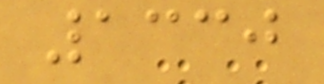1330
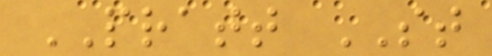PRATT ST
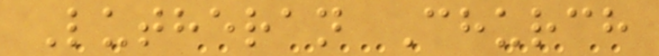Lutheran Church
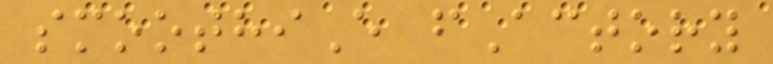smoothiE fActory
